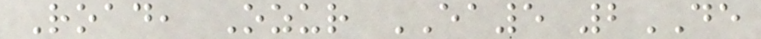Road, Ozur EA5 2DE
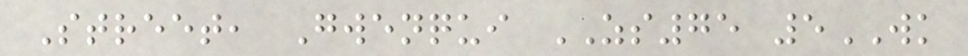Street, Gwenqui ZS75 5WK
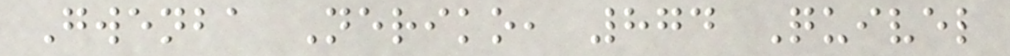Gwenba Neriko, 874 Quivel
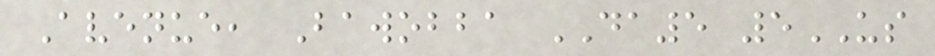Avenue, Bawobba DA5 5US
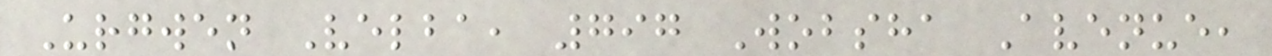Urgwen Velba, 797 Wobsha Avenue,
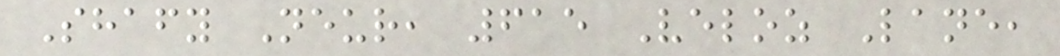Shafy Neur, 615 Veloz Lane,
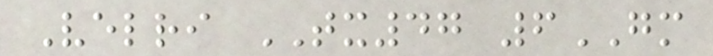Velri TX47 6GM
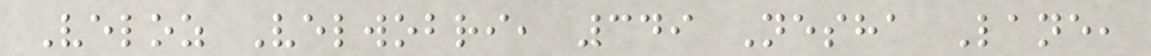Veloz Velwobri, 349 Nesha Lane,
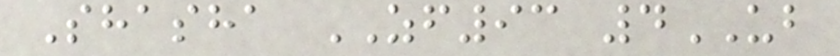Shasha ZF93 4UB
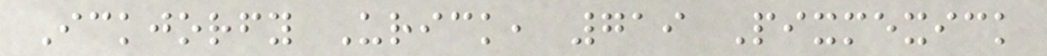Ickjorfy Urick, 719 Pixmexick
